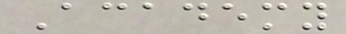Academy
